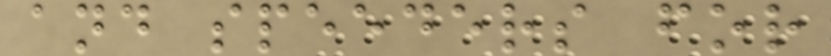and speeders for
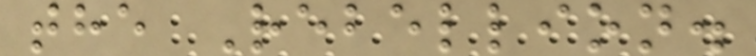the Rebellion.
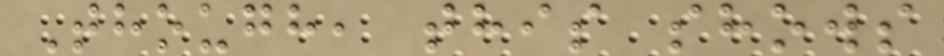Though, this shows
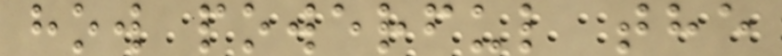how powerful the
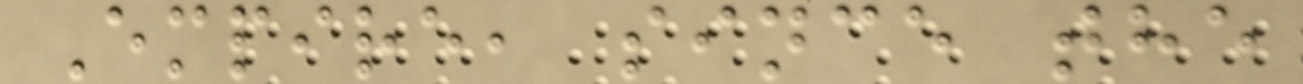Empire, since the
